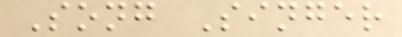Song Singer
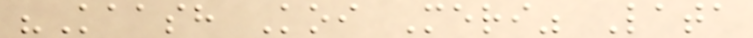"Kaash Koi Meri" Lata
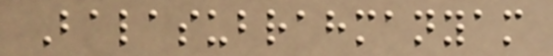Balasubrahmanyam
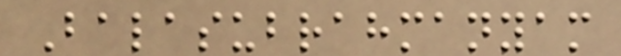Balasubrahmanyam
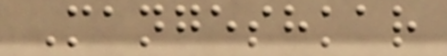Mangeshkar
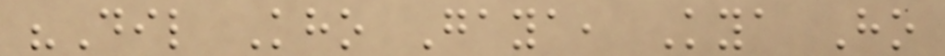"Dil Kho Gaya, Kya Ho
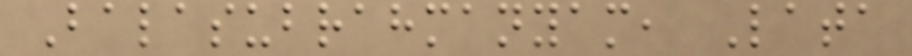Balasubrahmanyam, Lata
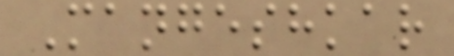Mangeshkar
